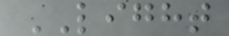LIGHT
